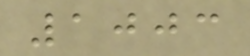1003
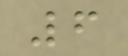6
